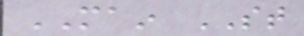MAIN ST
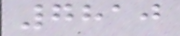7810
